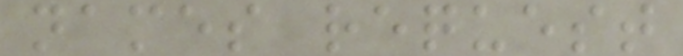names request
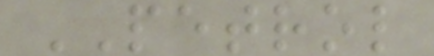PETROL
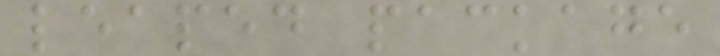leaped package
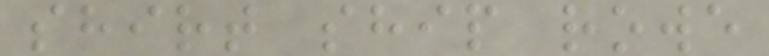shirt ship rowe
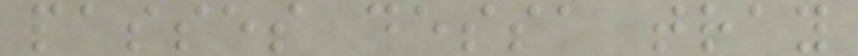passes dessa tray
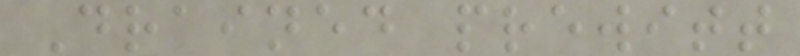Drained prewitt
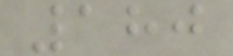180
